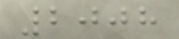2008
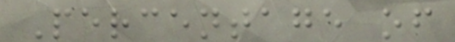Percentage of
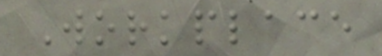Workplace
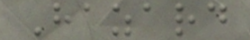Hazard
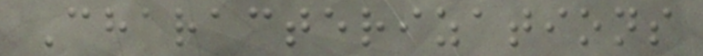Characterizations
